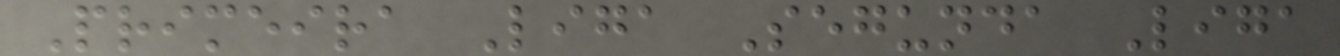Primeira Liga Segunda Liga
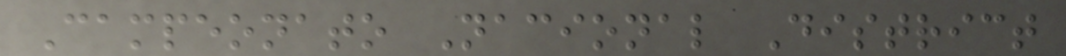Campeonato Nacional District
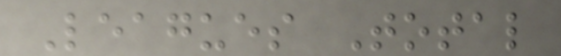Leagues Total
